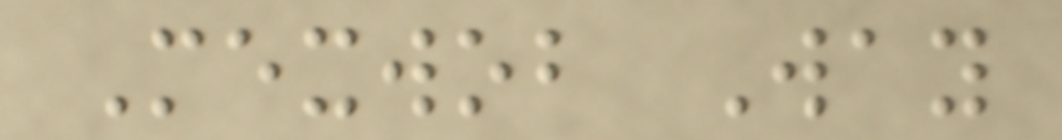Mexwob Way
